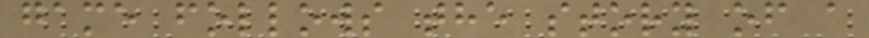game follows the story of a
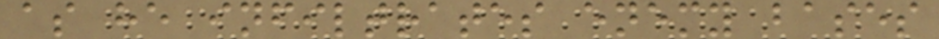as he infiltrates enemy bases
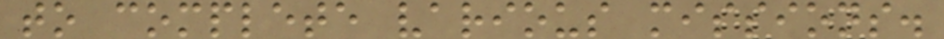to complete various missions.
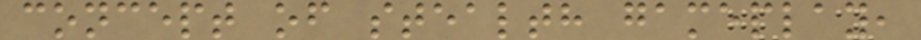concept of stealth gameplay,
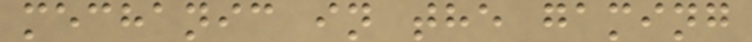mechanic in the gaming
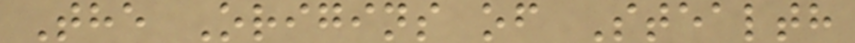The Origins of Stealth
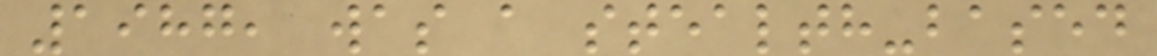1987, was a stealth-based
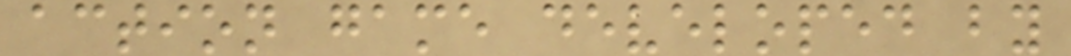action game developed by
